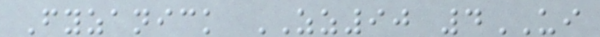Fyzanick ZZ90 4UI
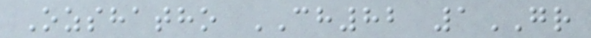Ozshatho CH82 1GR
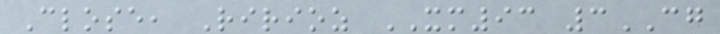Close, Ririoz XM93 3CG
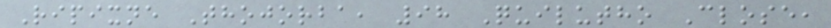Ripixne Thojorba, 98 Quilutho Close,
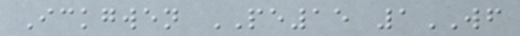Ickgwen PE15 1WF
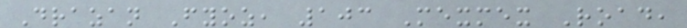Drazan Fyoz, 103 Mexmex Road,
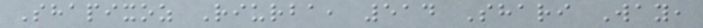Shapixoz Riurba, 514 Shari Way,
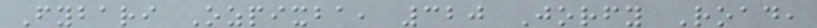Fybari Ozpixba, 320 Jorfy Road,
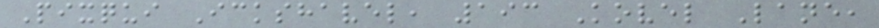Pixqui Ickshavel, 193 Kovel Lane,
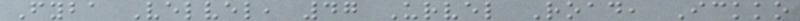Fyba Velvel, 47 Urvel Road, Ickko
